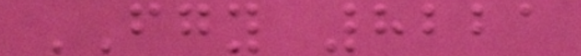FGY 8221
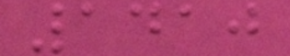1410
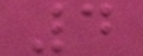4
